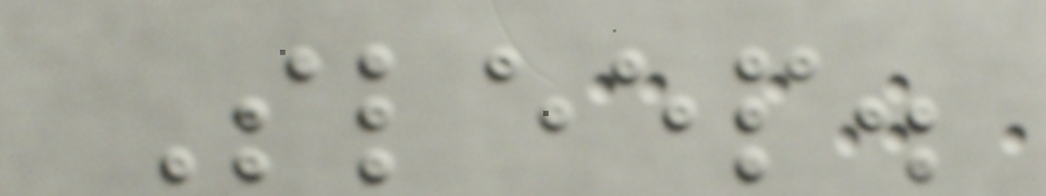Sleep.
